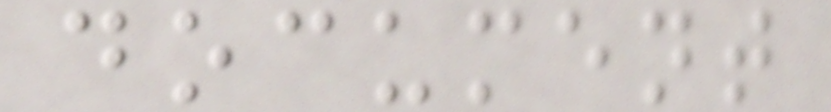document
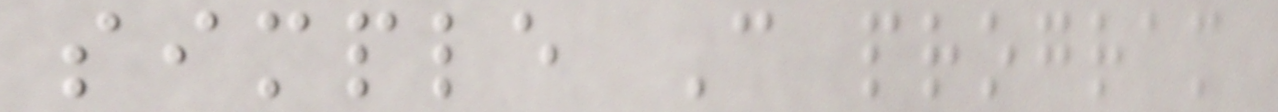simple C program
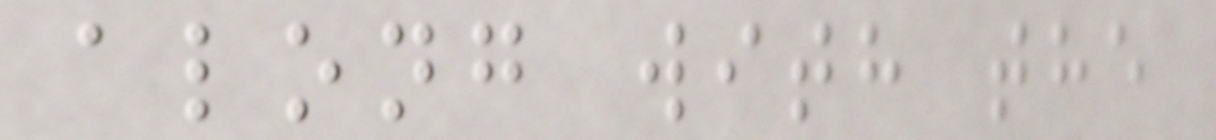along with the
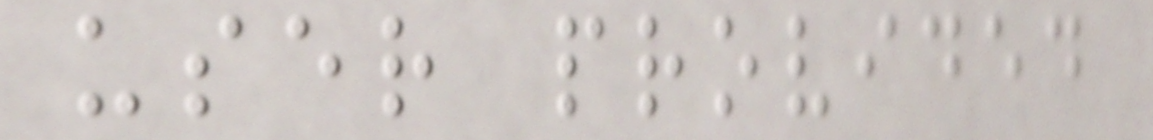user provided
